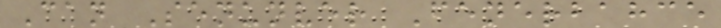Can Senunver Fenerbahce
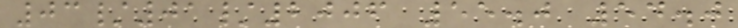03/01/2006 55.0 54.0
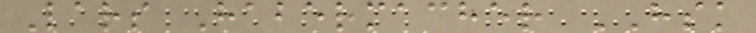Lars Habermacher HSK
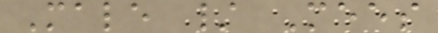Male / Mees
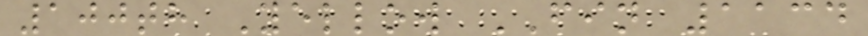100th Yellow FIN 1134
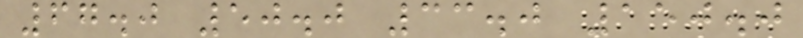67.0 50.0 33.0 150.0
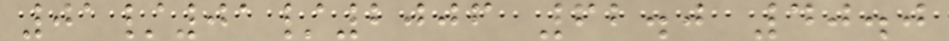01/01/2006 62.0 40.0
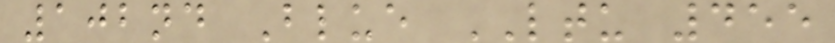102nd Blue LTU 455
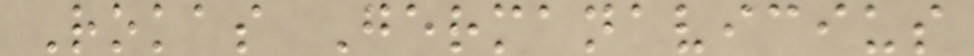Rokas Germanavicius
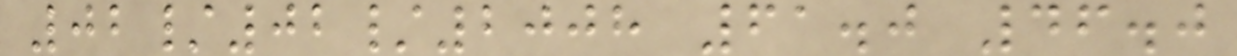02/02/2008 61.0 46.0
